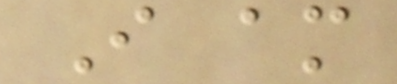I am
